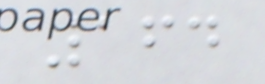164
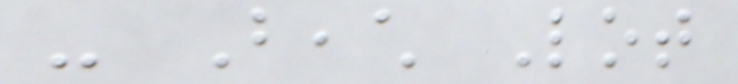- Beach Lot
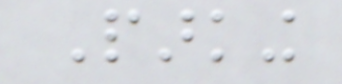Parking
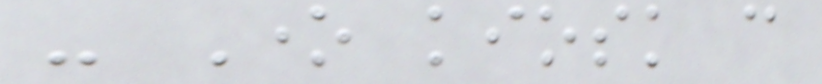- One kiosk can
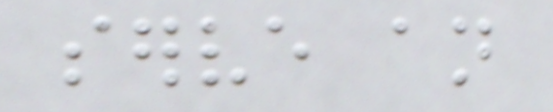serve an
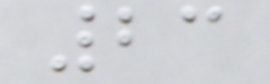23
